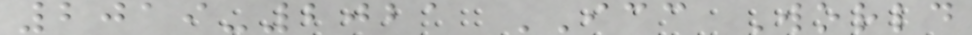2019-2021 ICC World
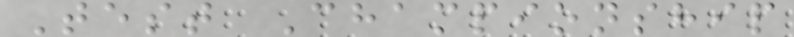Test Championship
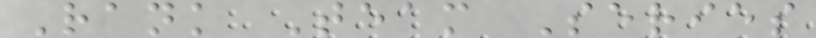Rank Team Series
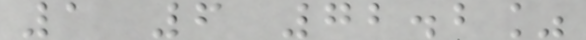1 6 72.2%
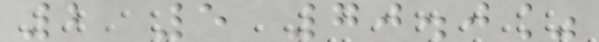2 5 70.0%
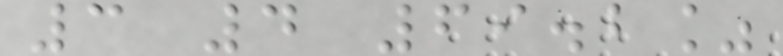3 4 69.2%
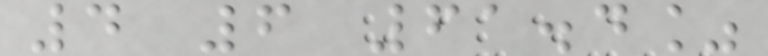4 6 61.4%
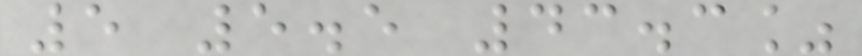5 5.5 43.3%
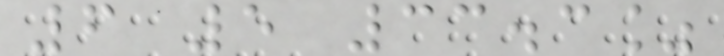6 5 33.3%
